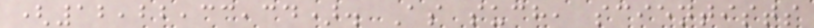(12,22,33,34). As such, scientists
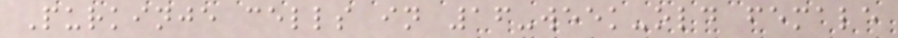Purkinje cells in 16-week-old female
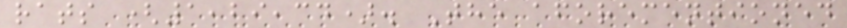rats (1,29,34). The aforementioned
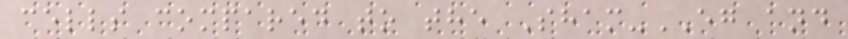cells compared to the Sham-EG and
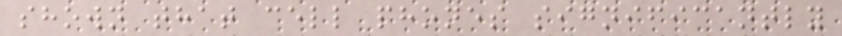shown that cell phones significantly
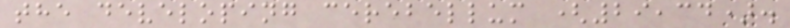the developing cerebellum (29,34).
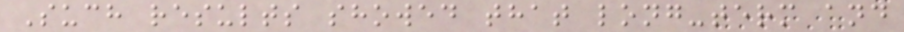Such results showed that long-term and
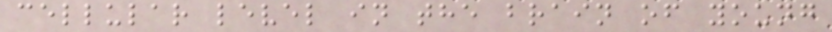cellular level in the brain of young
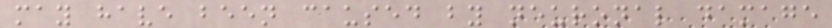may have been caused by neuronal damage
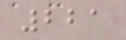221
